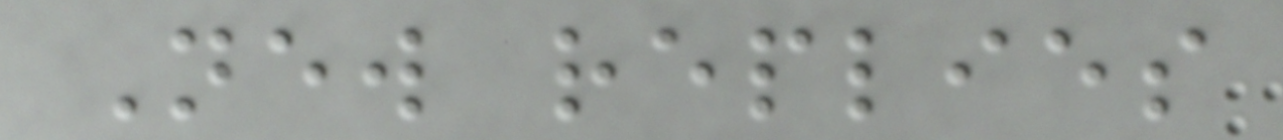New replies
